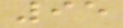95
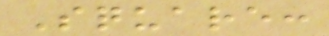Square:
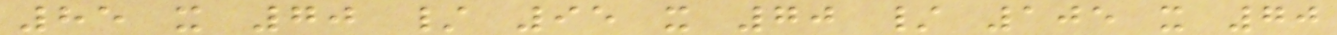85 x 70 / 95 x 70 / 105 x 70
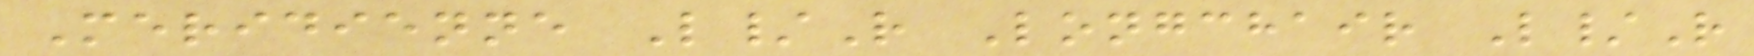Meridienne L/R Longchair L/R
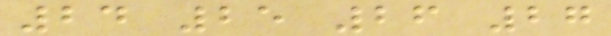24 25 26 27
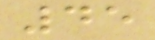45
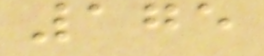175
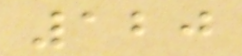120
